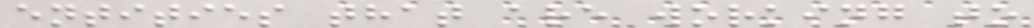entities that are working to
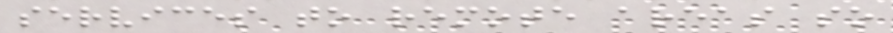services to remote areas so
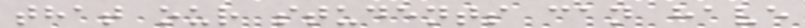that our students can have
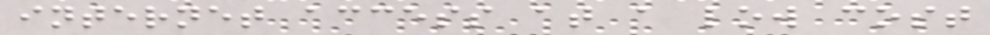internet access at a low cost
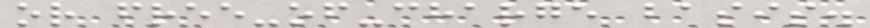or free-of-charge basis.
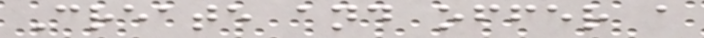Create and offer a
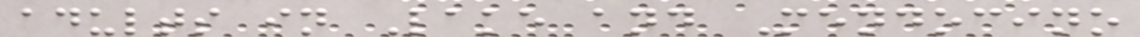adults in Lake and Mendocino
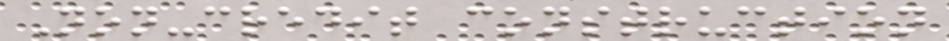Non-credit construction
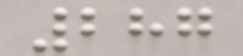287
